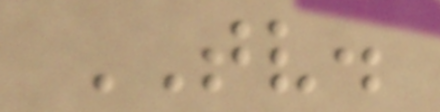TV.
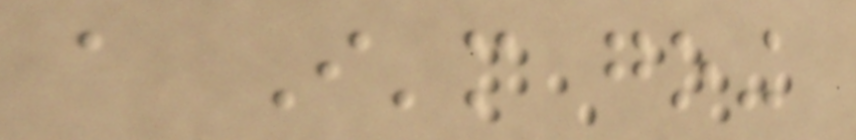a I'm going
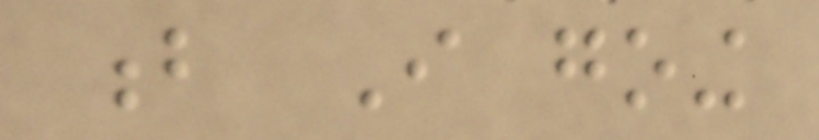b I going
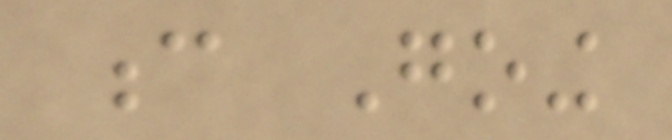c Going
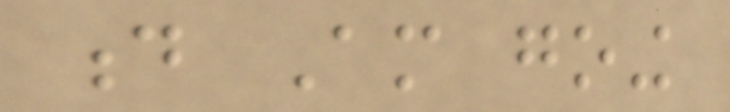d Am going
